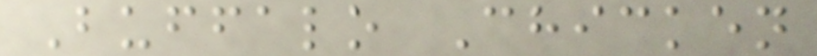Buffalo Chicken
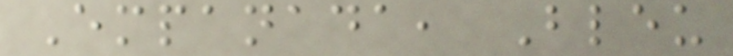Empanada, Bleu
